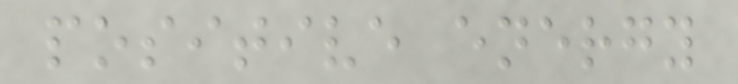positive energy
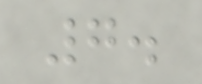7.
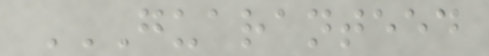GUARANTEED
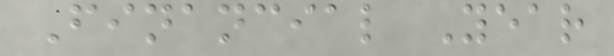Financial Year
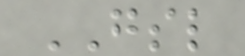GSL
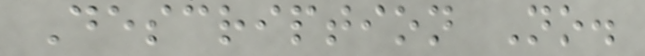Description No.
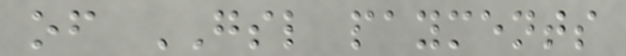of GSL payments
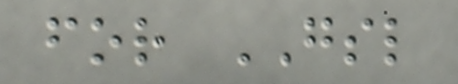for GSL
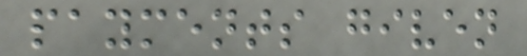payments given
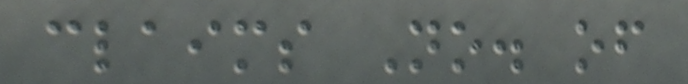claims No. of
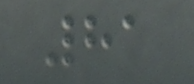81
